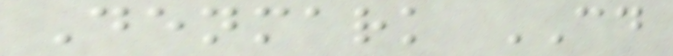Denmark CD
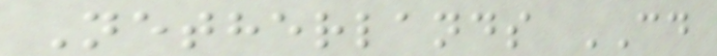Netherlands CD
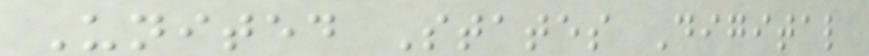United States Digital
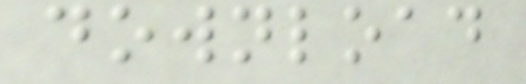download
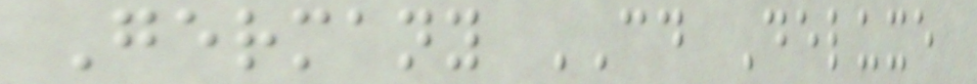Germany CD Deluxe
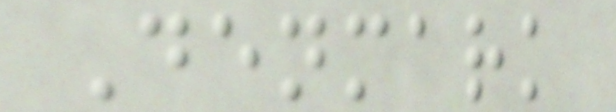Denmark
